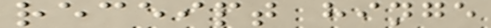receipt hinge
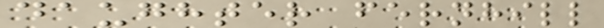daughter fernhill
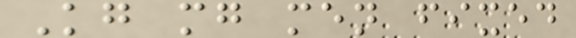Kg mg men fixed
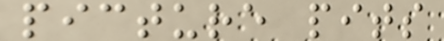picture pits
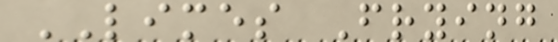LIMES Frying
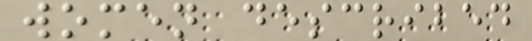women described
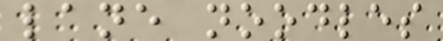lane noodles
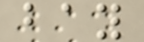bay
